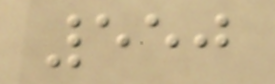550
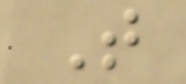T
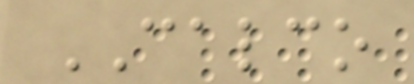CALCO
